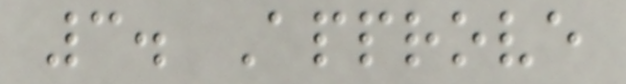3. Approve
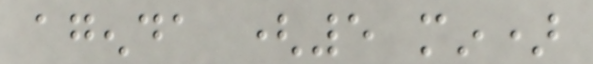agenda (5 min)
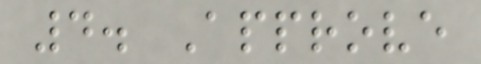4. Approve
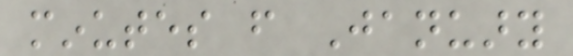minutes from January
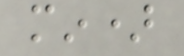min)
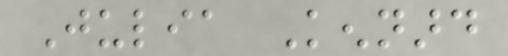Julia Kennard
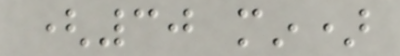(30 min)
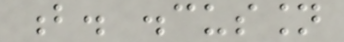b. discussion
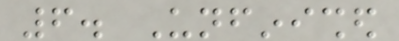6. Unfinished
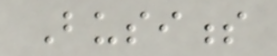Business
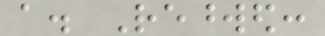a. Reworded:
